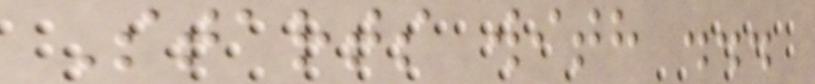Starts with ...
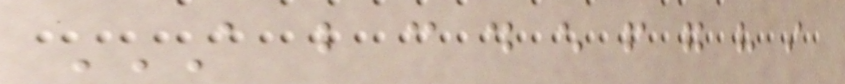A B C D E F G H I
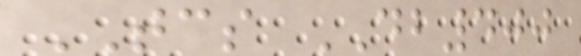TCS DB400
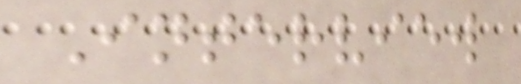Interview
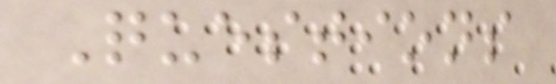Questions
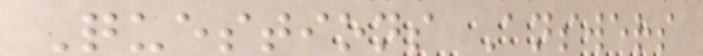Questions Answers
